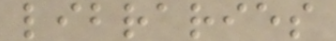libraries
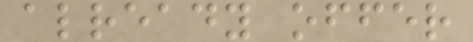already offer
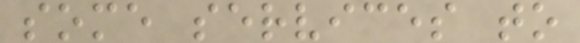some services to
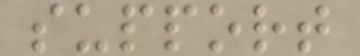support
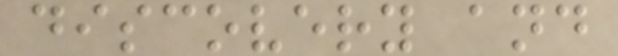discovery and
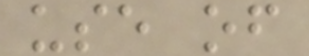use of
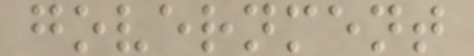government
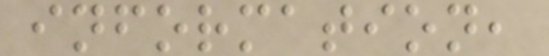information,
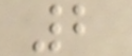2
